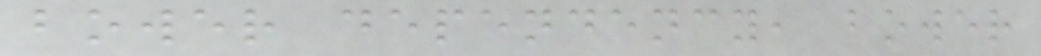bower dependency, bower
